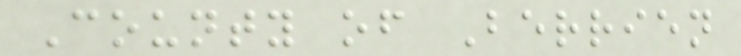County of Berrien
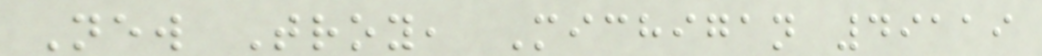New Troy, Michigan 49119
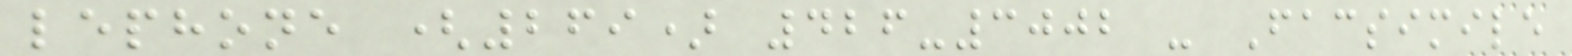lephone (269) 426-3002 - Facsimile
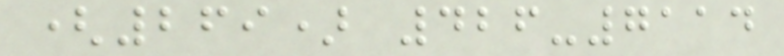(269) 426-7114
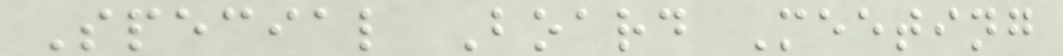Special Board Meeting
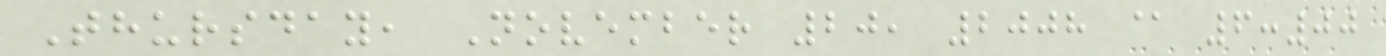Thursday, November 20, 2008 @ 6:00
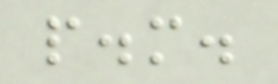p.m.
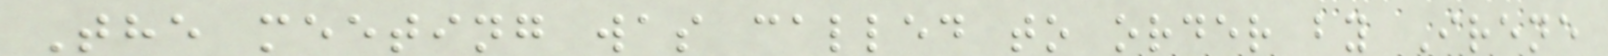The meeting was called to order by Irene
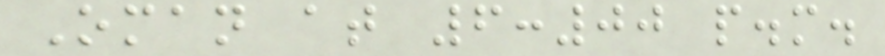Oman at 6:00 p.m.
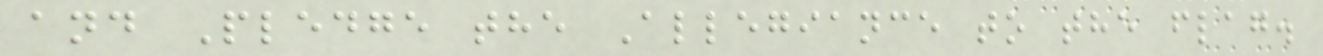and Pledge the Allegiance to the flag.
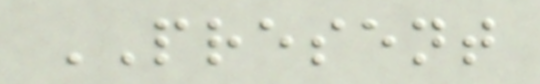PRESENT
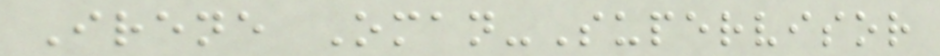Irene Oman-Supervisor
